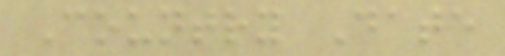Country Date
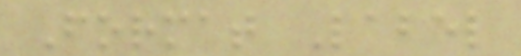Format Label
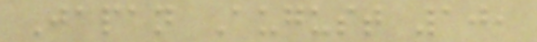Japan August 10,
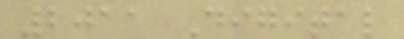2011 Digital
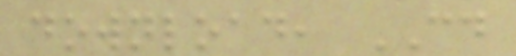download, CD
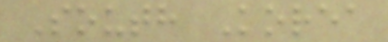South Korea
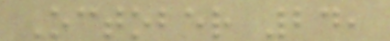October 24,
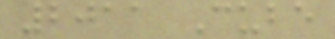2011 Cube
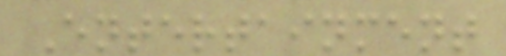Entertainment
